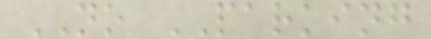NO PARKING
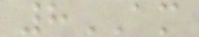8AM
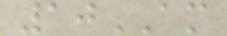10AM
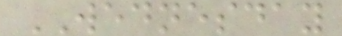WEDNESDAY
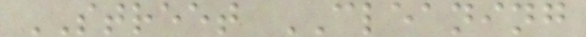STREET CLEANING
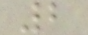2
